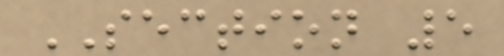SECTION 5
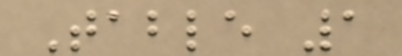Table 1
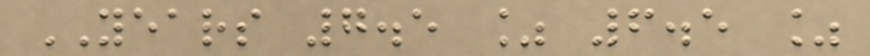YEARS 7.5 % 6.5 %
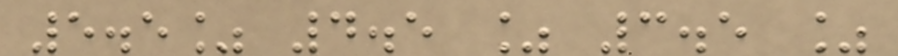5.5% 4.5 % 3.5 %
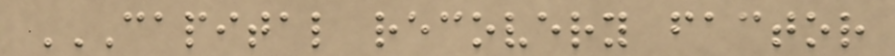CAPITAL RECOVERY FACTOR
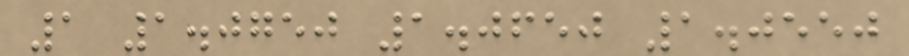1 1.0750 1.0650 1.0550
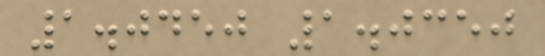1.0450 1.0350
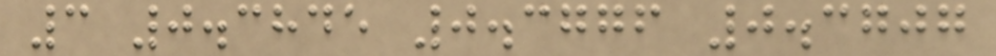3 0.3845 0.3776 0.3707
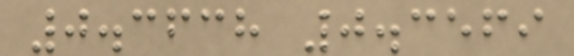0.3638 0.3569
